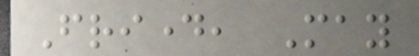Friday, May
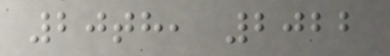20th, 2022
